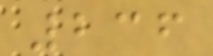236
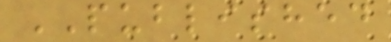PUBLISHED
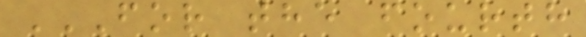FOR THE FOURTH
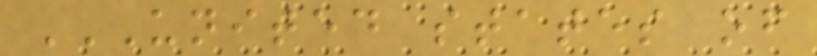UNITED STATES OF
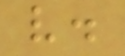v.
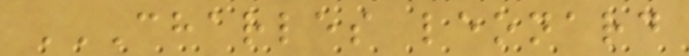CHARLES LEONARD
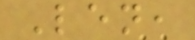Len,
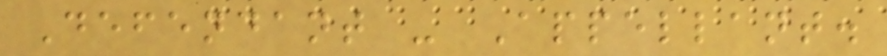Defendant - Appellant.
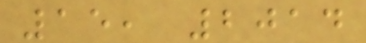15, 2014
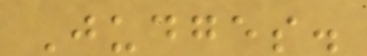Judges.
